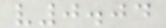v0.04
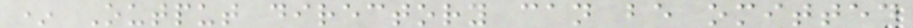* Output directory can be omitted
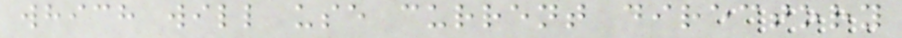which will use current directory
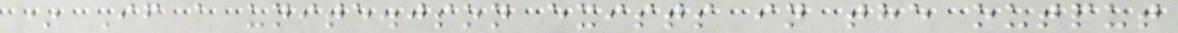* If a unite.json exists in the output
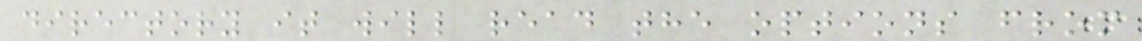directory it will read the options from
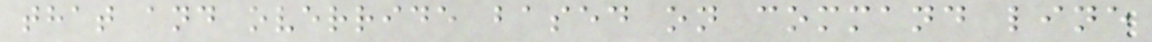that and override based on command line
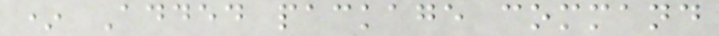* Added package command
